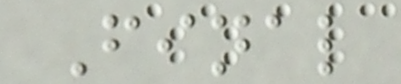Final
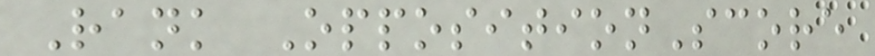Rank OppositionScore
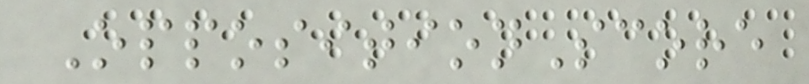OppositionScore
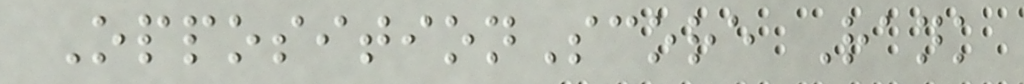OppositionScore Rank
